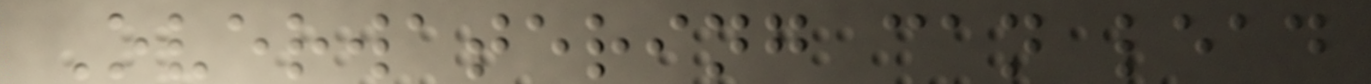Overwatering can lead
